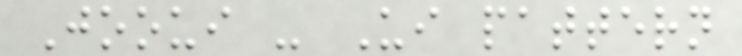Jooui - Ui pattern
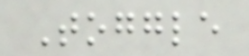Toggle
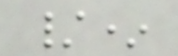/*
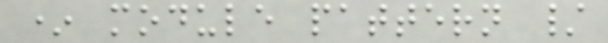* module pattern /
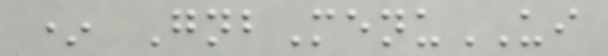* GnbMenuUI
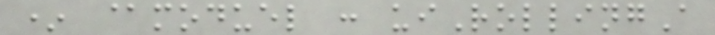* @moduel : uiRollingA
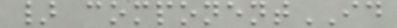} componentID
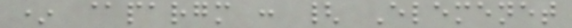* @pargm : { Elemenet
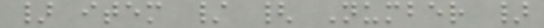} item / { Number }
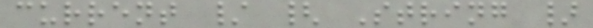current / { String }
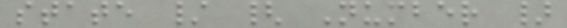state / { Number }
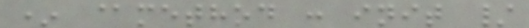* @method : init /
